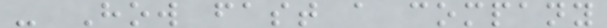- How fast a company
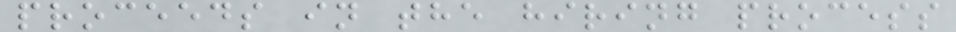proceeds in the hiring process
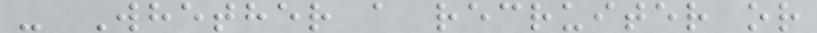- Whether a recruiter or
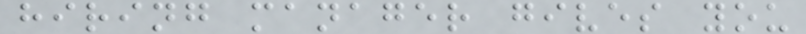hiring manager gives you
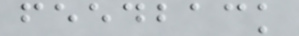feedback
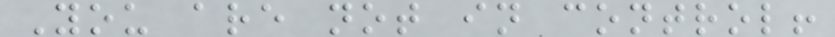You are not in control!
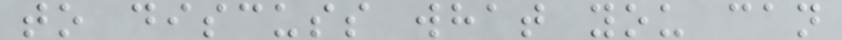to discuss what you can
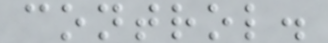control.
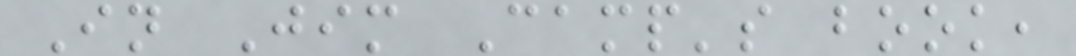In Jim Camp's book,
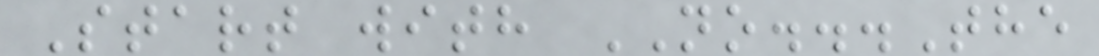Start with NO...The
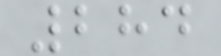284
